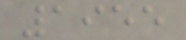1955
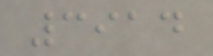3914
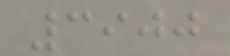3900
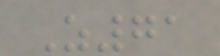Z71
